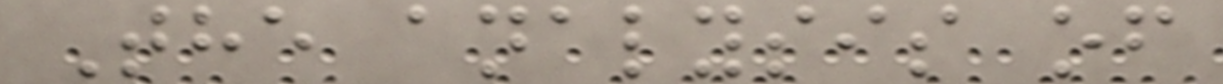The analysis of
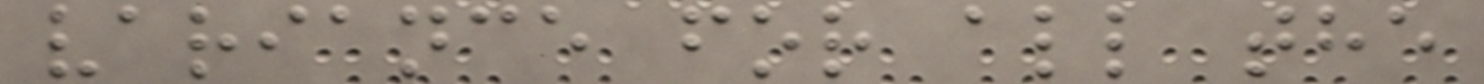variance for all the
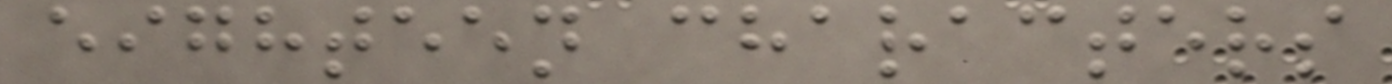eighteen characters
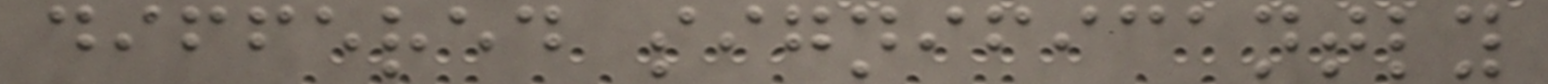differed significantly
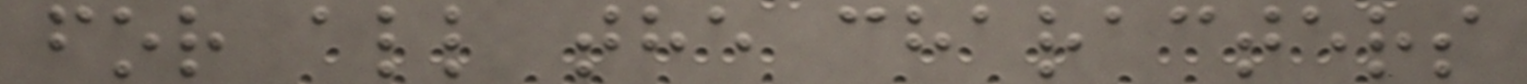for all the characters
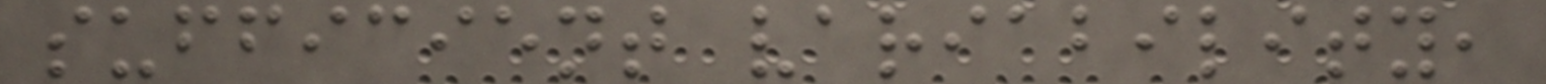sufficient variability,
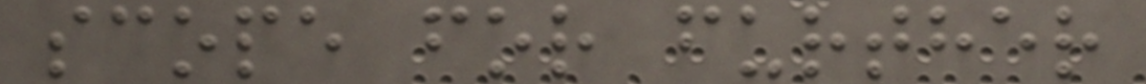scope for further
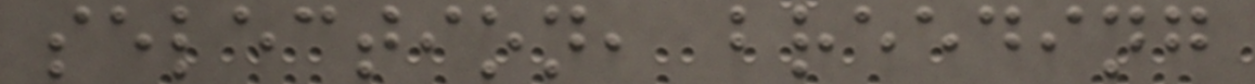selection, breeding
